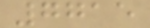7715
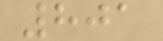801
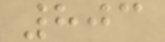803
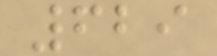629
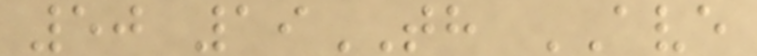50 19TH AVE
